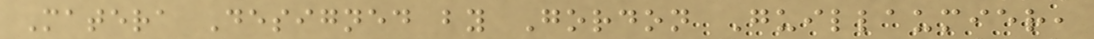Matera Designed by Gordon Guillaumier,
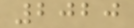2020
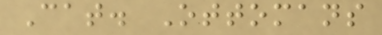Cat. Ottomans
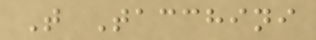T Tacchini
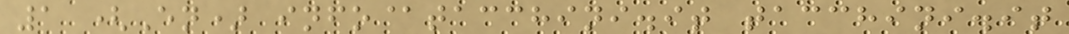1 (En) info@tacchini.it tacchini.it
